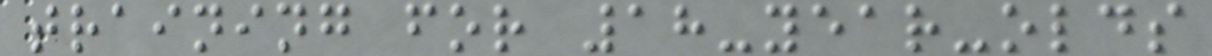training for 18-year-olds
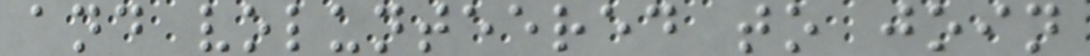and volunteered to join
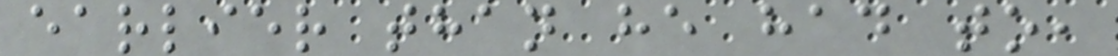earlier than he had to,
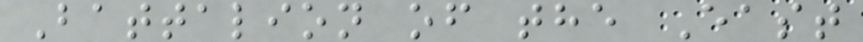Battalion of the East
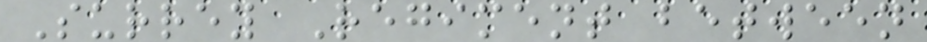Surrey Regiment between
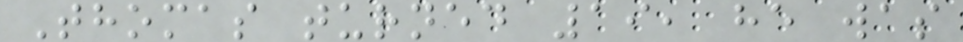Thomas turned 19, he was
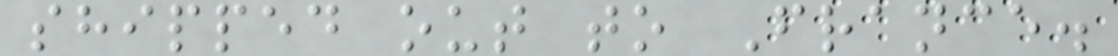shipped out to France.
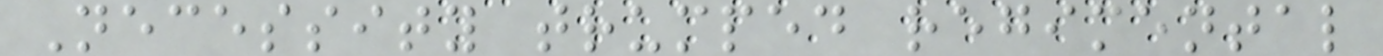Necessity trumped regimental
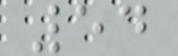54
